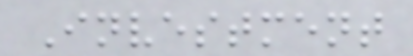Investment
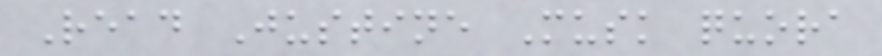Read Justine Musk quora
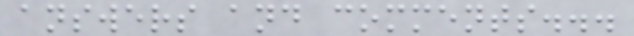answers and comments...
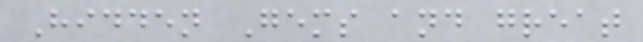Hidden Gems and great
